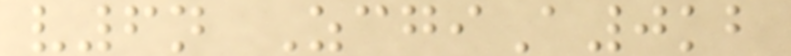v6n ZcgiA0kb
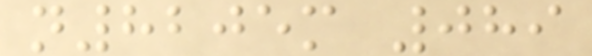n8205m 089
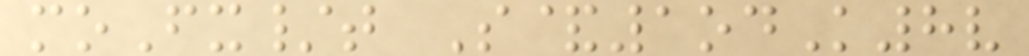moFx/t S&1odK8v
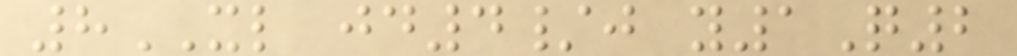8XL jd4/j y1Q2
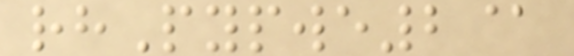rhPypwe2@
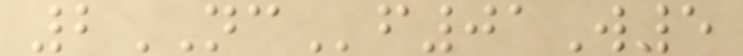2NCf01W5
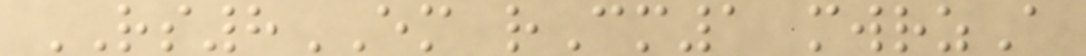RS8EM rCm1 mwrzA
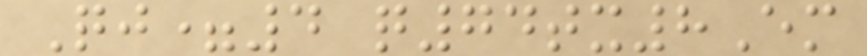Qj=4 q74tx8Em
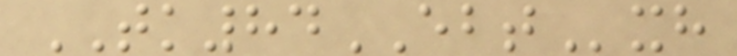TK84EBTxh
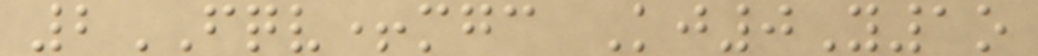2FQV+mgc Kj0Y1o
